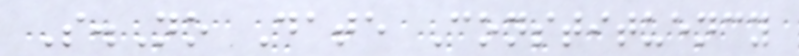S.No Date Constituency
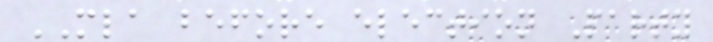MLA before election Party
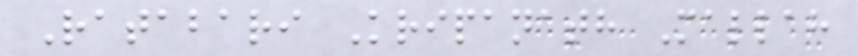Ratabari Kripanath Mallah
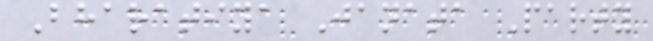Bharatiya Janata Party
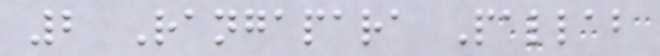2 Rangapara Pallab
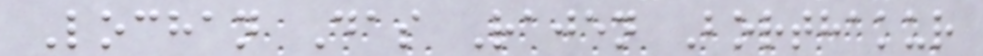Lochan Das Rajen Borthakur
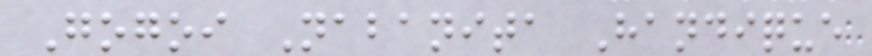Gogoi Nabanita Handique
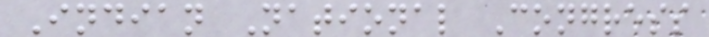Indian National Congress
